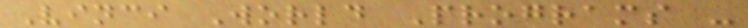Vinci World Programs -
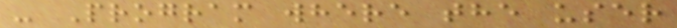- Program where the user
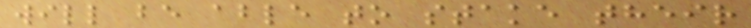will be able to stake their
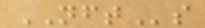NFTs
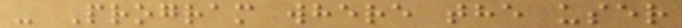- Program where the user
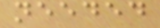needed
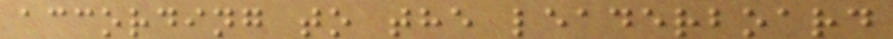according to the leaderboard
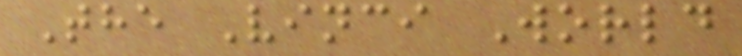The Vinci World
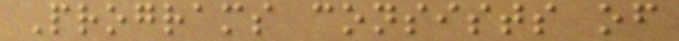Programs consists of
